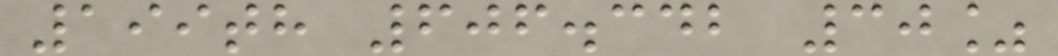199th 606.342 30%
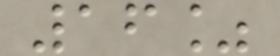16%
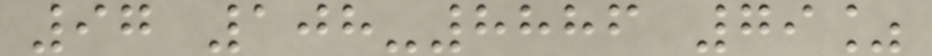97 108-8886 79%
